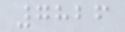7826
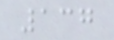137
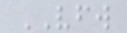VFW
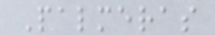Palmeras
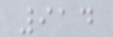914
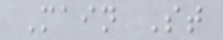Main St
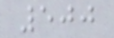500
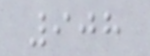908
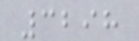3298
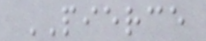PIERCE
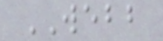WEBB
